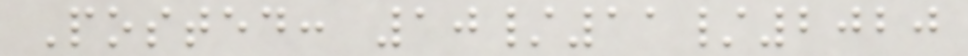Posted: 10/11/2020
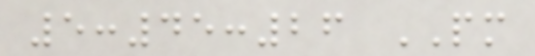5:45:26 PM
